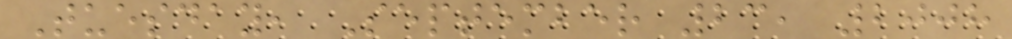Tuesday, September 23, 2008
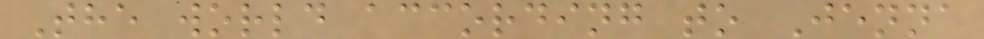The world according to Jenna
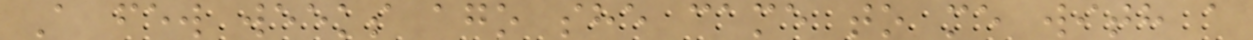A few weeks ago she came to me with a
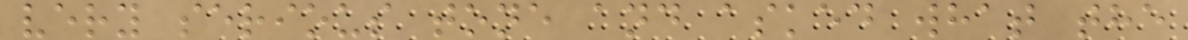very serious tone and asked what the
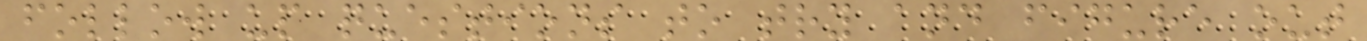follow up questions to try and figure out
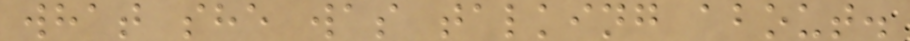what she was talking about.
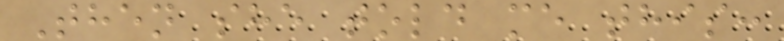Then she told me this:
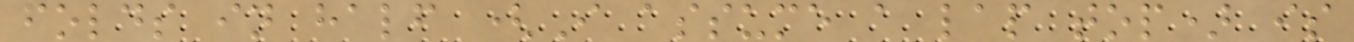folds in half (I assume a lap top) is
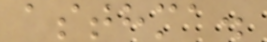asthma.
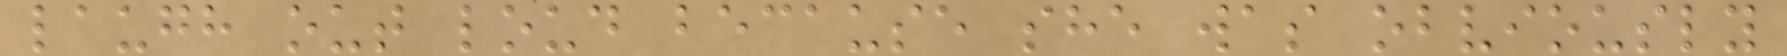laugh out loud because she was obviously
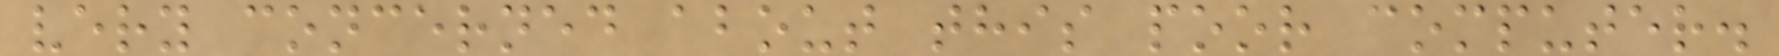very concerned about this poor computer.
